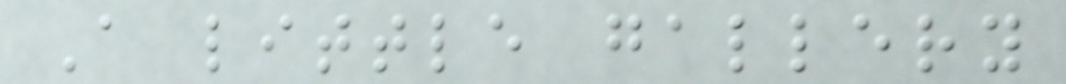A little gallery
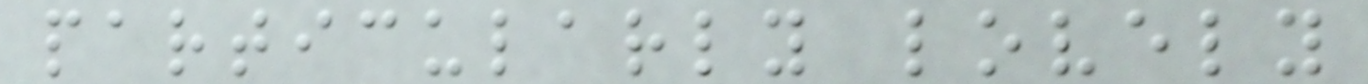particularly lovely
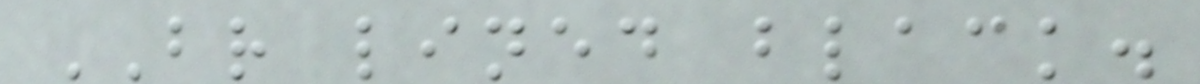BR lined black.
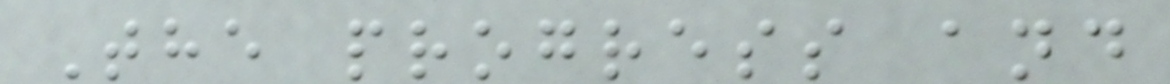The progress and
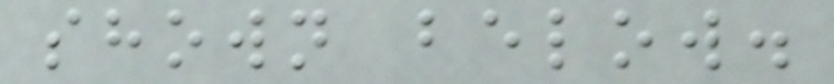shown below.
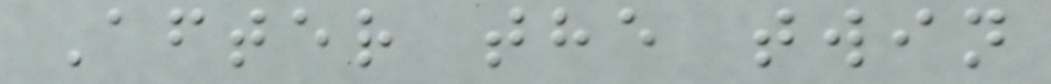After the twin
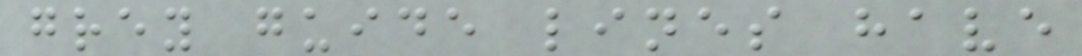grey guide lines have
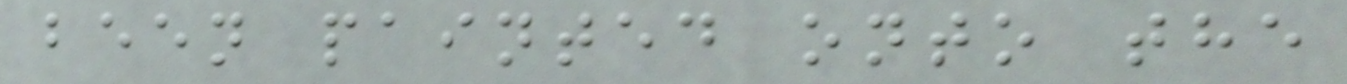been painted onto the
